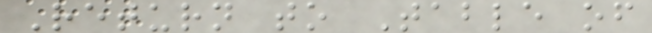Return to Table of
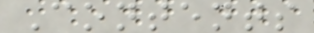Contents
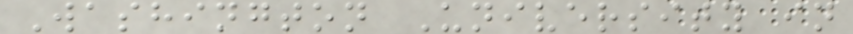Washington University in
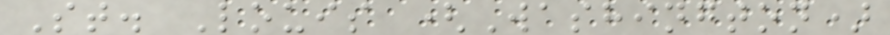St. Louis (Washington)
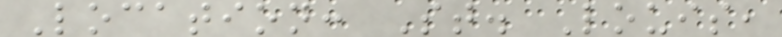Location: St. Louis,
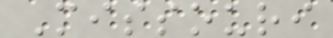Missouri
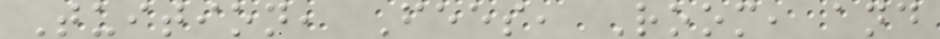Tuition, Fees, Room, and
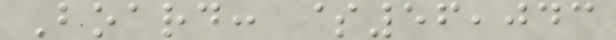Board: $56,043
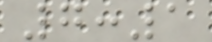7:1
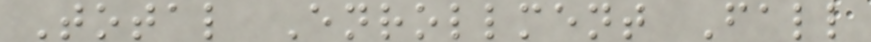Total Enrollment Fall
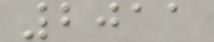2011
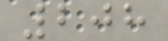208
